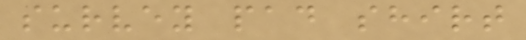survey pad shirt
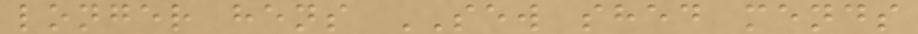longer hens SEW shed mends
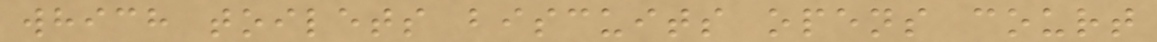which toilets biscuits opens court
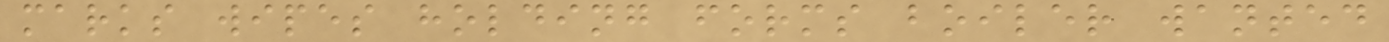marks wipes holding forms boiler wanted
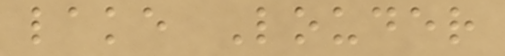lake Louder
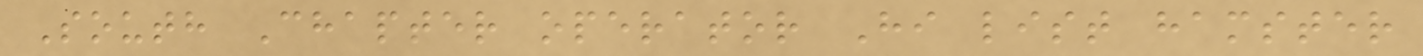South Chapter operator Hi list hamster
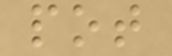pot
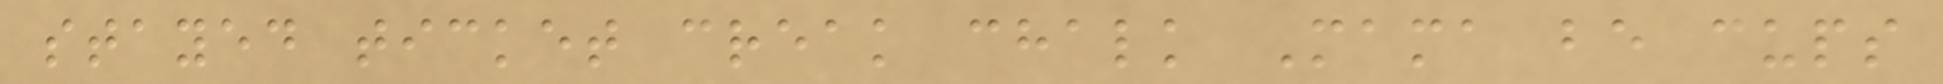stayed ticket creak chalk Mama be cups
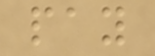pay
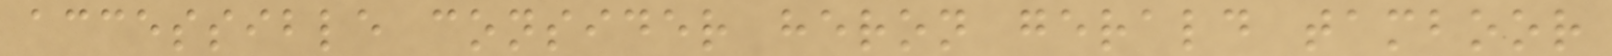accessible consider heron gerald tamboor
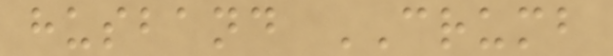husband CRUMB
